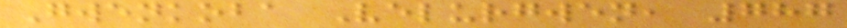Gwenkoba Velurgwen, 787
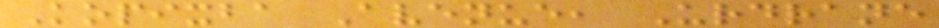Kopixba Avenue, Urdrane
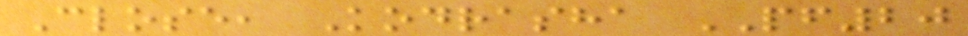Close, Kodrasha PF20
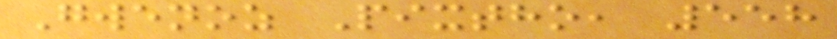Gwenoz Pixtho, 558
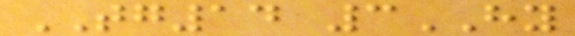TG14 3HY
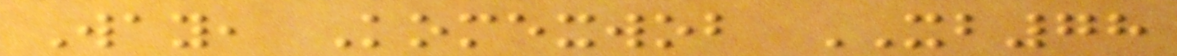Way, Komexwob XB78
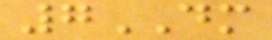7DM
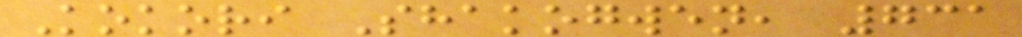Kokori Shakogwen, 731
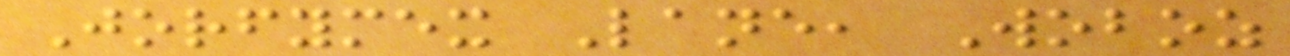Jorfymex Lane, Woboz
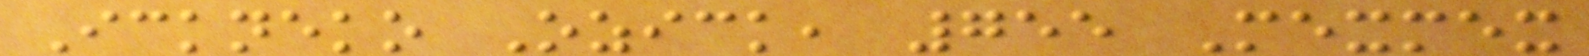Ickneko Ozick, 755 Mexmex
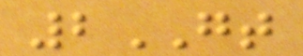2GT
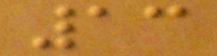13
